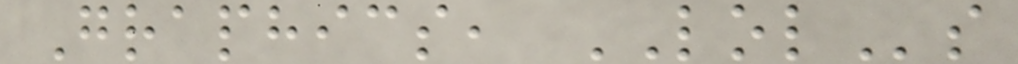Graphics, LOLs
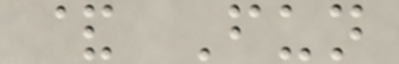& Fun
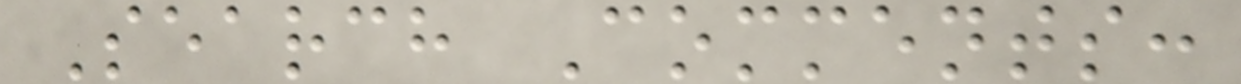Search Comments:
